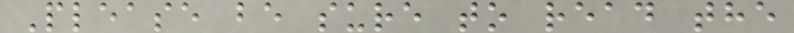Please be sure to read the
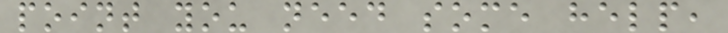point you need some help,
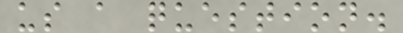us a question.
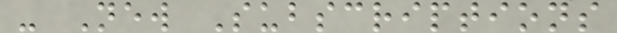- New Subscriptions
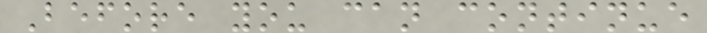Before you can continue
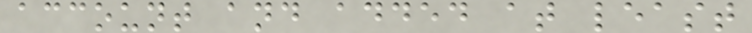account and added at least
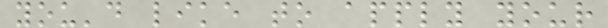you'd like to apply your
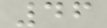46
